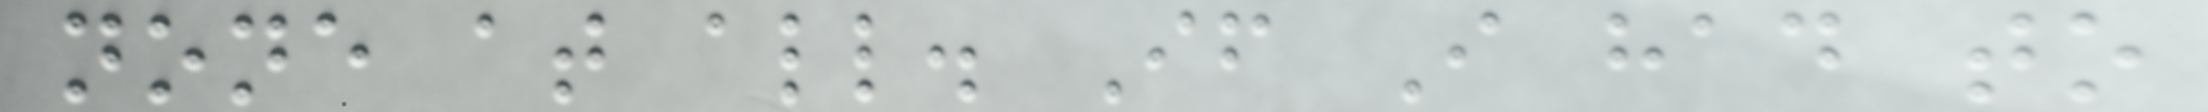none at all. If I had to
